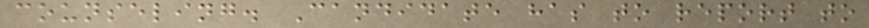counseling. Candidate has to report to
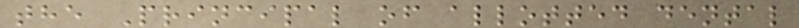the Principal of allotted dental
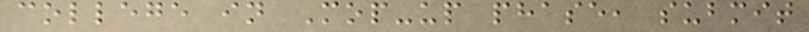college in Mop-up phase, submit
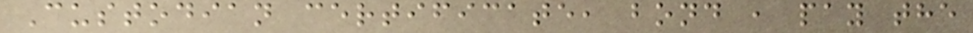Custodian certificate, bond , pay the
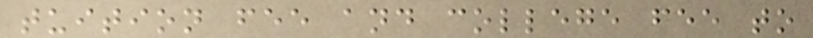tuition fee and college fee to
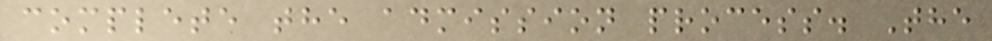complete the admission process. The
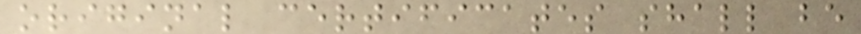original certificates shall be
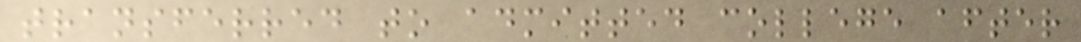transferred to admitted college after
